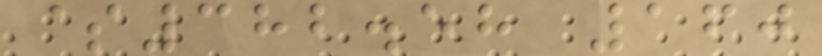$382.58 160
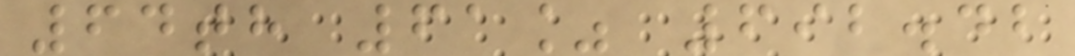64th 61% 692.42
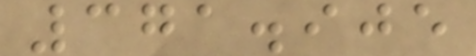371.905
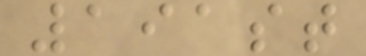191st
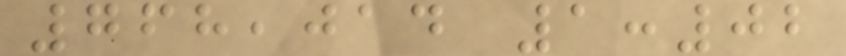768,014 1:02
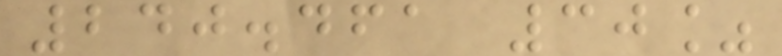240.461 30%
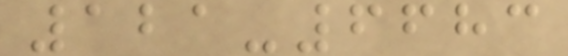121-6683
